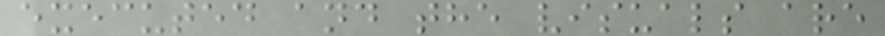executed and the visuals are
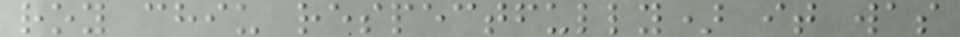roy chiu respectfully) it was
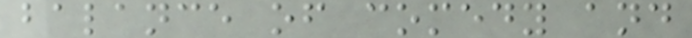balance of comedy and
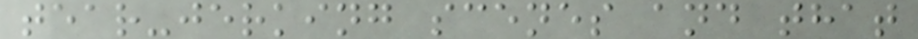tear-jerking scenes and that
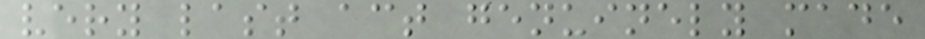very last act genuinely made
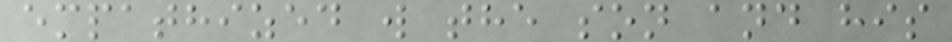empathized w the son and his
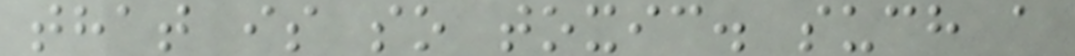that is so toxic. such a
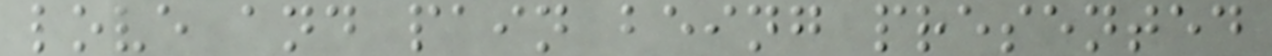love and pain being presented
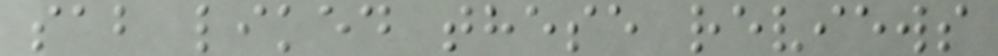sab liked these reviews
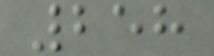258
